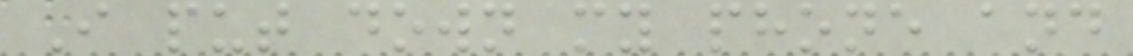I put down my phone and
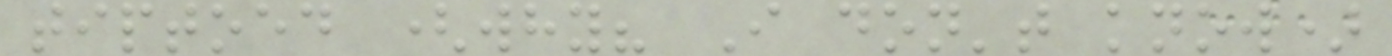tiptoed (why? I don't know)
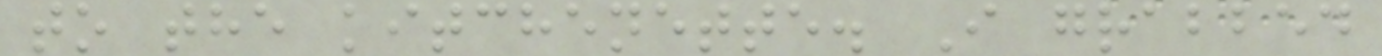to the kitchenette. I grabbed
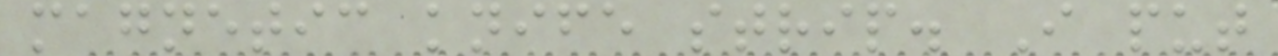magnetic knife strip. I put
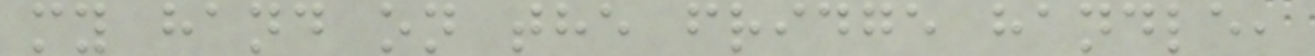my hand on the fridge handle,
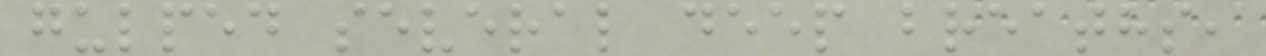gulped several deep breaths,
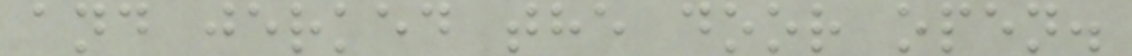and jerked the door open.
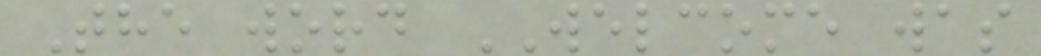The word WELCOME was
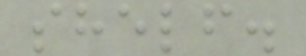shelf.
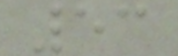53
